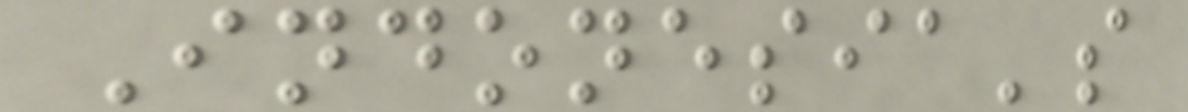Indonesia's
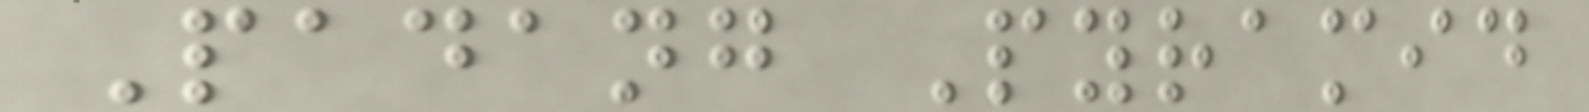Padang Pyramid
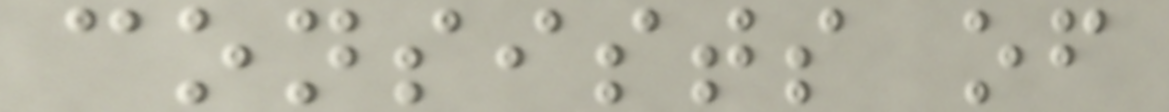consists of
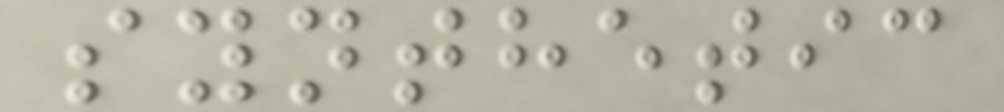synthetic
